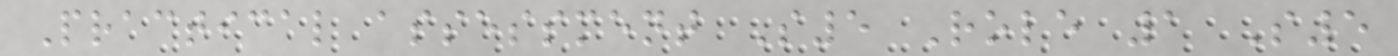Practical assessment S5 Role 1 S5
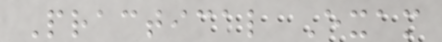Practical Exam
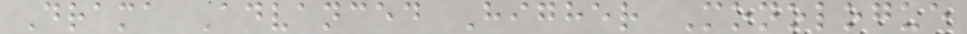Drama Advanced Higher Monologue
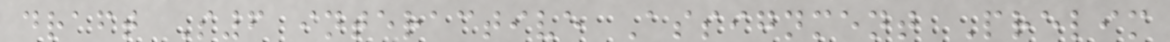draft S6 interactive Assignment Prelim
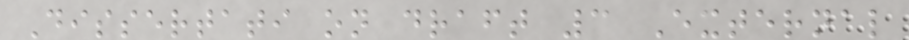Dissertati on draft 3 External
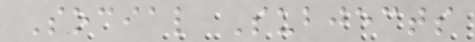Social Subjects
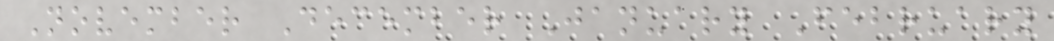November December January February
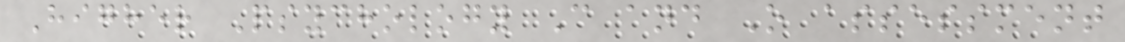Higher Psychology C and O assessment
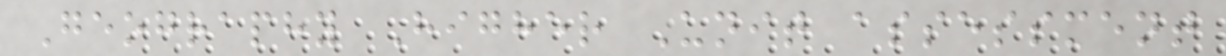Geography Higher Unit assessment
